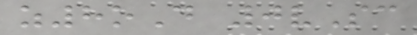z8oD 0vSc
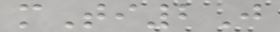mTi2J
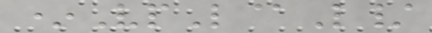*VpL@L/
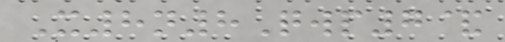X8n8Qwp7&
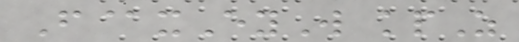F@xEyW kpZ
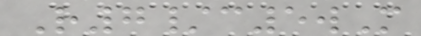R7/c5wM
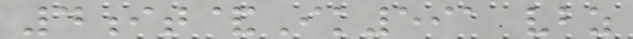4it&Ik591 vbz
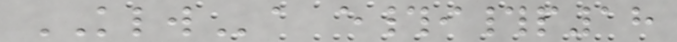KLWa e#i#p18
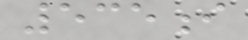535i
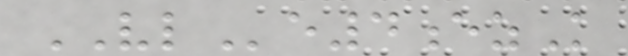VLe4ezK
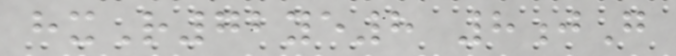hxR72ye8 8jG
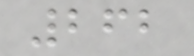262
